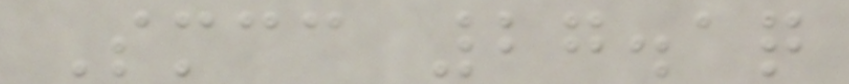Smcc 27.1q
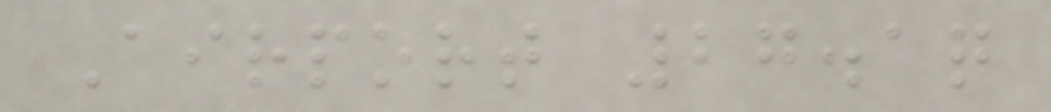Airport 27.1q
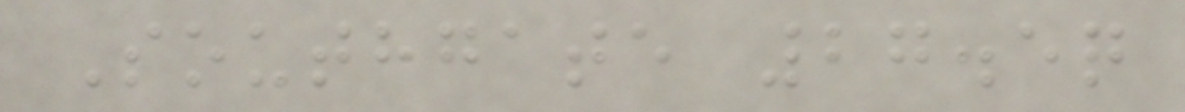Southgate 27.5q
